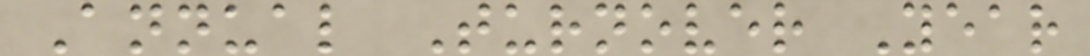Annual Turnover Year
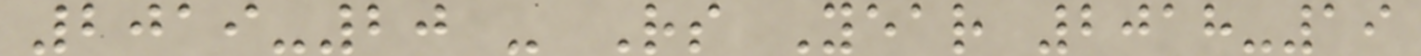2019-20 - Rs Year 2018-19
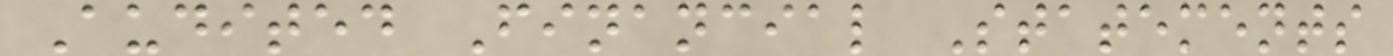Audited Financial Statements
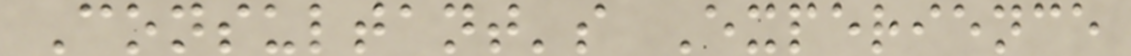Consultant's Experience
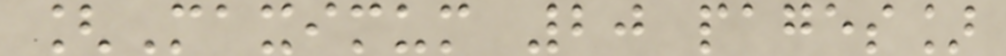[Maximum 20 pages]
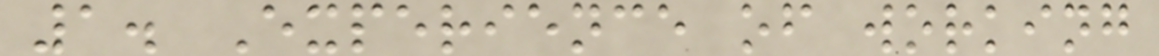1. Experience of working
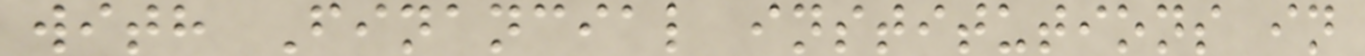with Financial institutions in
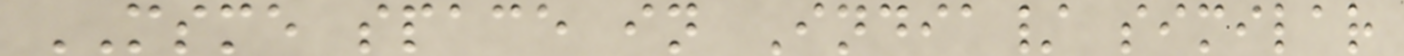MSME space in India/ similar
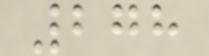278
